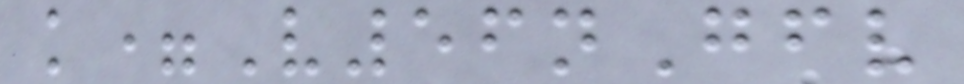k=V56nGfv
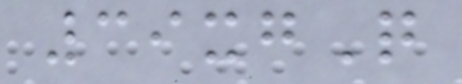39xgQ
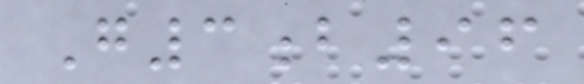G3b96
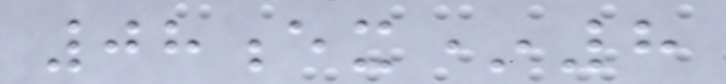08ex*8
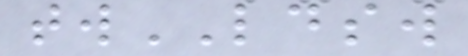twLDSW
